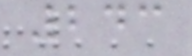243
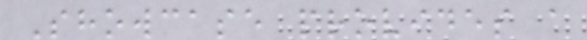Showcase provides a
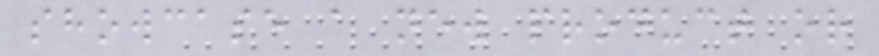showcase a new product or
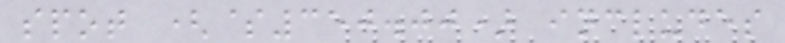spot ($350.00) includes
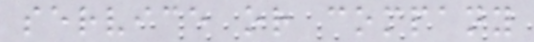service or company
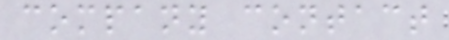company contact
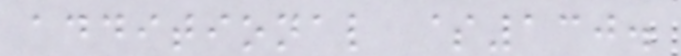additional $130.
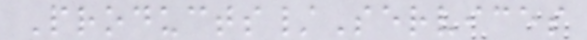Products/Services
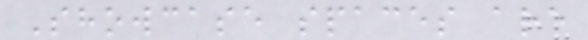Showcase spaces are
